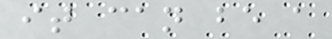it can be a
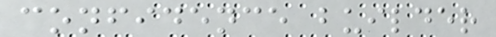confidence builder
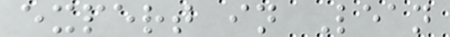expert in Lean
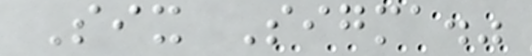Six Sigma."
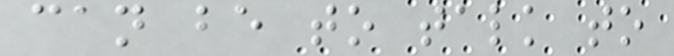can be to talk to
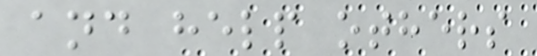and help others
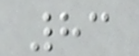83
